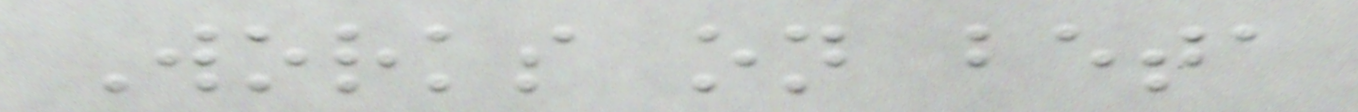Works on beta
